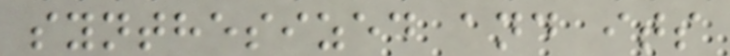synthesized and its
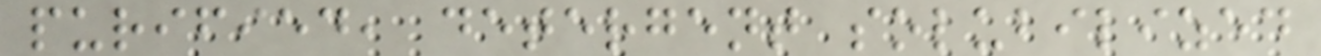purified, detergent solubilized
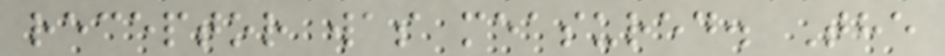receptor was measured. The
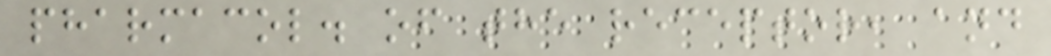pharmacol. of the receptor, and
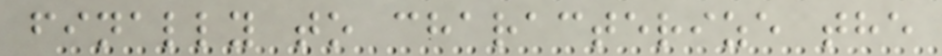finally to characterize the
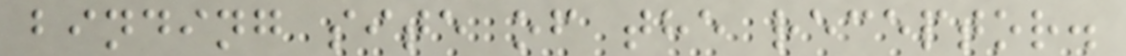binding site of the receptor.
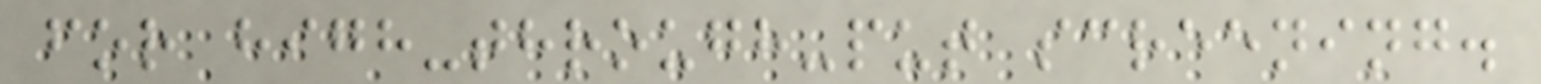for high-through-put screening.
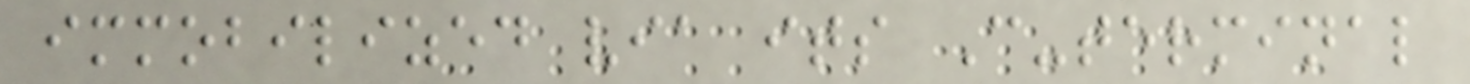immobilized via its C-terminal
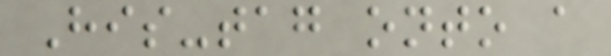His-tag onto a
